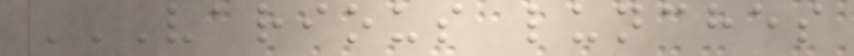VARIOUS LUNCHES
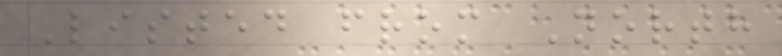Listed from North
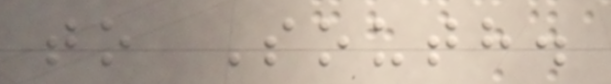to South.
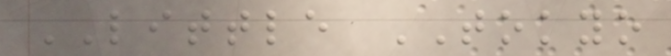LITTLE TOKYO
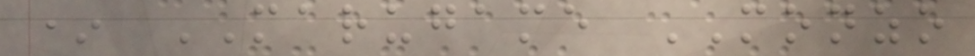* MARUGAME MONZO
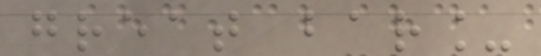great bar_
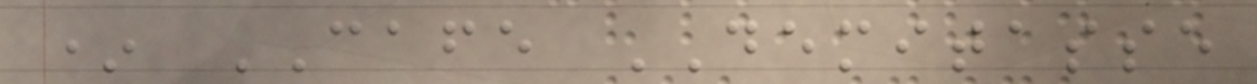* CAFE DEMITASSE
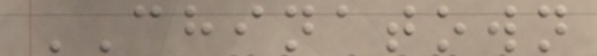CHINATOWN
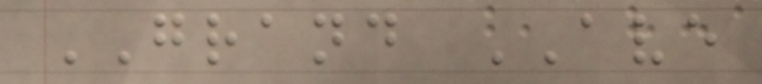GRAND AVE
